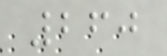260
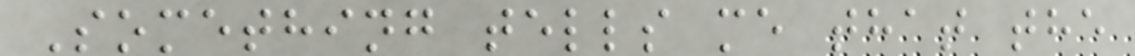Something tells me that the
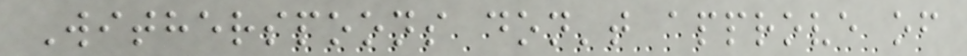Witherspoons don't approve of
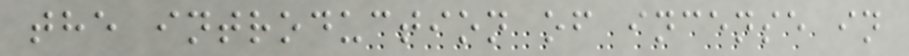the introduction of incense in
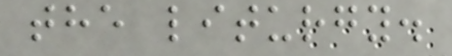the liturgy.
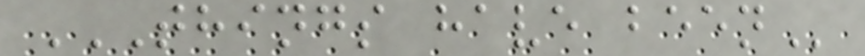THINGS HAVE BEEN
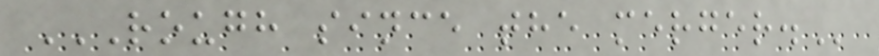ROUGH SINCE THE MERGER.
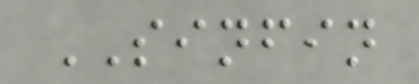SINFIN
